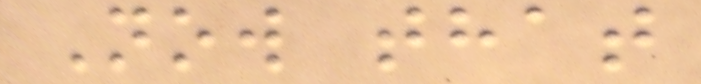Now that
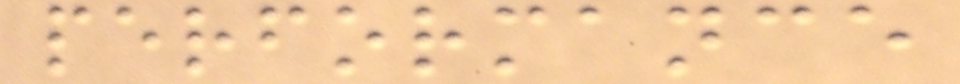performance
